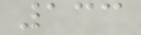133
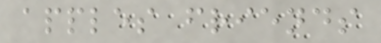apples friends
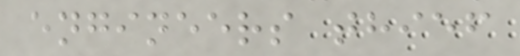engineers thief
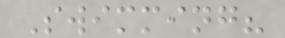Swimming?
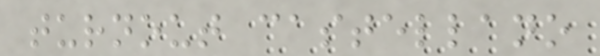turnout castellano
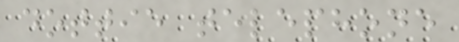dottie telephone
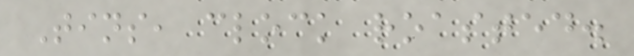Tins, clock roasted.
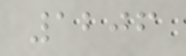1206
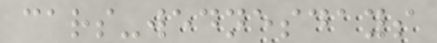cars-wednesdays
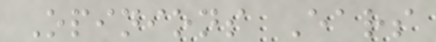Opinions Ears
